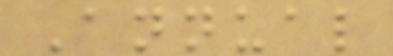Annual
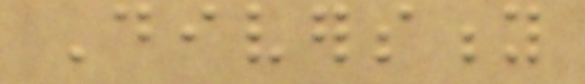Diversity
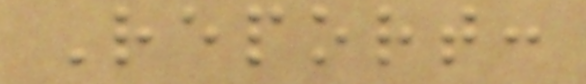Report:
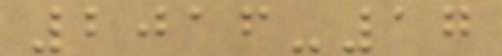2016-17
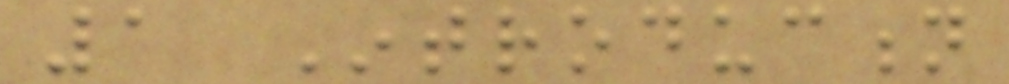1 Introduction
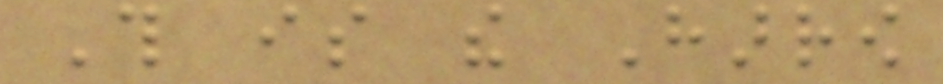This is the Harrow
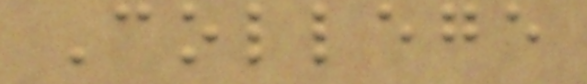College
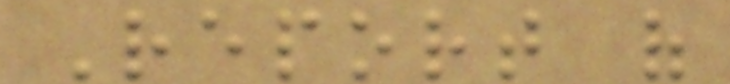Report of
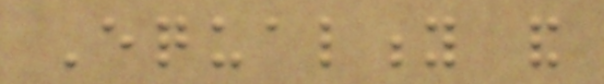Equality and
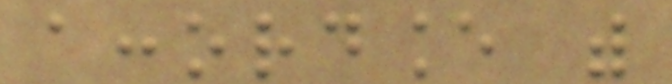accordance with
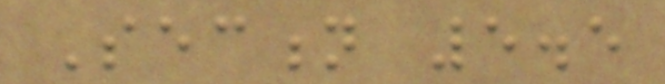Section 5.5
